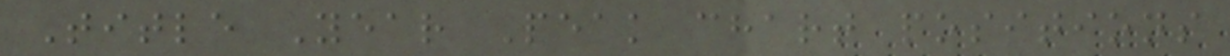Title Year Peak chart positions
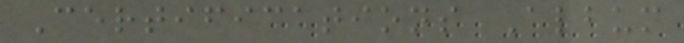Certifications Album
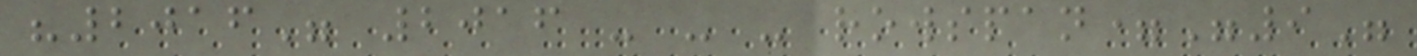"2016" 2016 - - - rowspan="9"
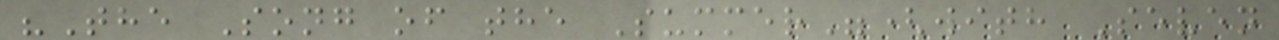"The Song of the Summer"(with Seven
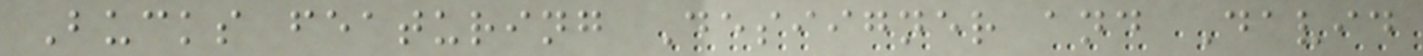Bucks featuring Desiigner and David
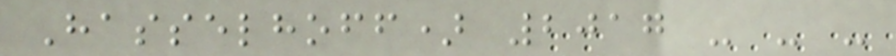Hasselhoff) 2017 - - -
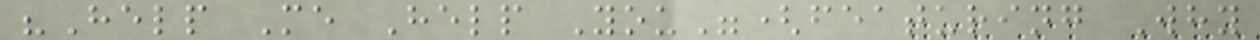"Help Me Help You"(featuring Why
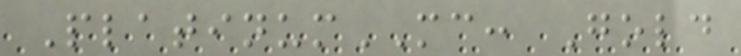PlatinumMC: Gold
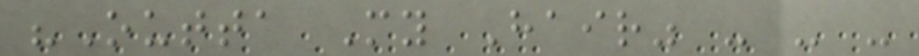"Outta My Hair" - - -
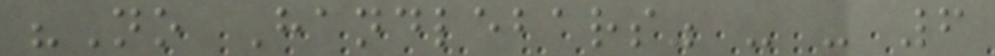"No Handlebars" - - 6
